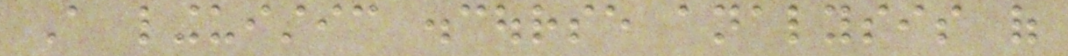A linguistic discourse analysis of
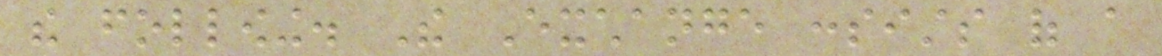the following. The Exchange consists of a
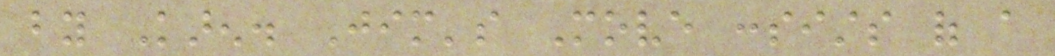by Karen. Jim's Move consists of a
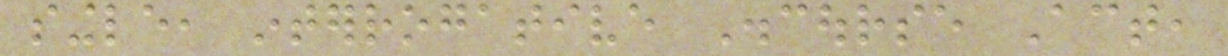single, interrogative Discourse Act,
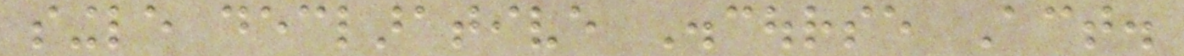single declarative Discourse Act.
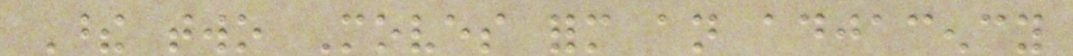These two Moves form an adjacency
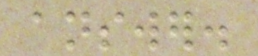answer.
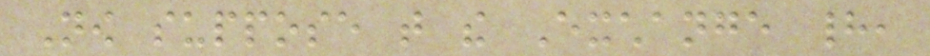Now suppose that the Exchange had,
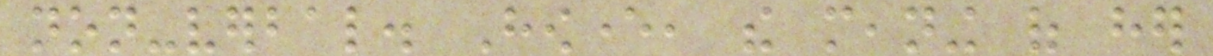non-verbal. However, the meaning of her
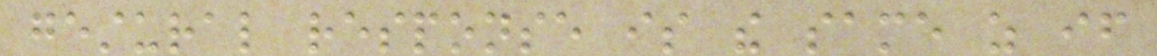gestural response is the same as if
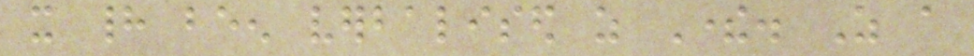it had been verbalised as There. As a
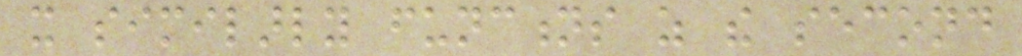it similarly functions as the second
